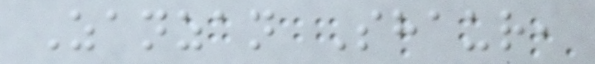Zanzan Shaur,
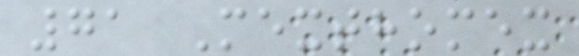71 Mexthomex
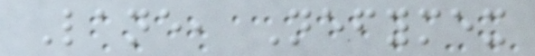Lane, Nefymex
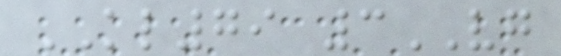KL79 3VG
